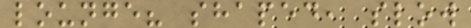lounge? shaped, slow
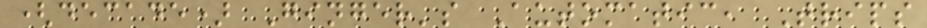(decade) Ginger's Automatic, Trips
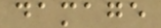damage
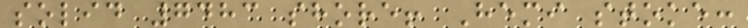solid 7483 shore! Hemi stoke:
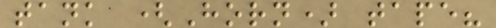tank (Horn) tape?
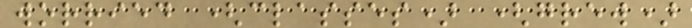worried (classes) (grew)
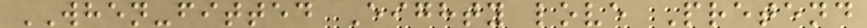WHEN-fitted Eighty love Pretend
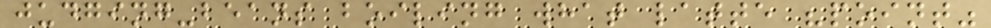judging-beans boiling what latte "point"
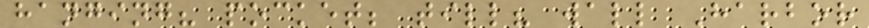hanging? pocket; till? wall Harbor
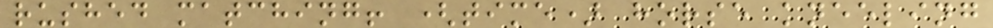rushed matching! (time) horse kneeling
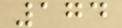174
